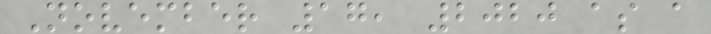November 17, 2020 as a
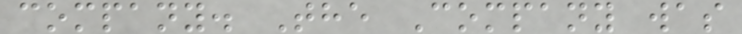company. The Company was
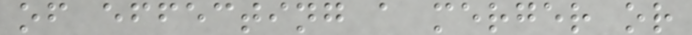of effecting a merger or
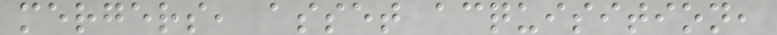mergers, asset acquisition,
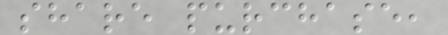share purchase,
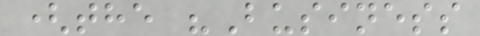(the "Business
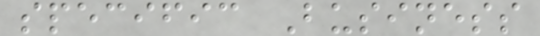specific Business
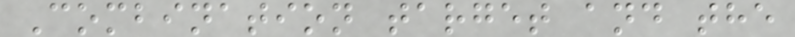Combination target and the
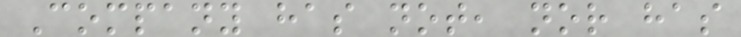Company has not, nor has
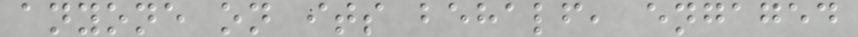anyone on its behalf, engaged
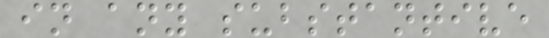in any substantive
